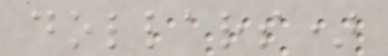dollars)
